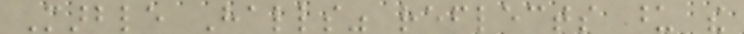Marble Halls" reflects upon the
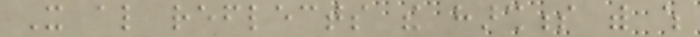It also reflects the harshness with which
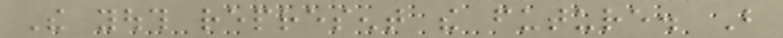The youth represent the future. But
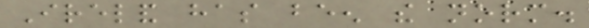Ireland has been the norm.
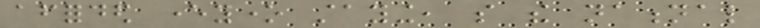afforded everyone staying, so the national
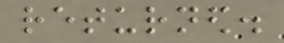returned.
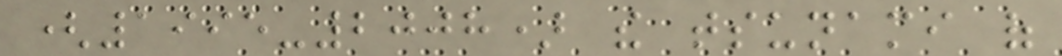(1995-2008) the tsunami of
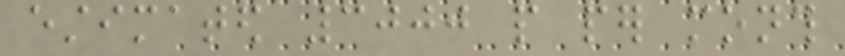estimated 3000 people per month
